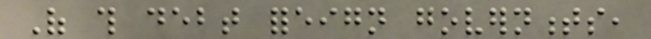Of this debt foreign governments,
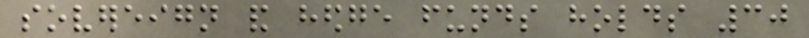sovereign and hedge funds holds 30
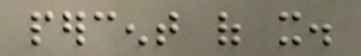percent of it.
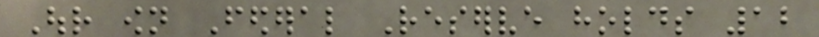Our own Federal Reserve holds 12
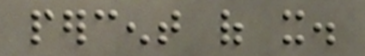percent of it.
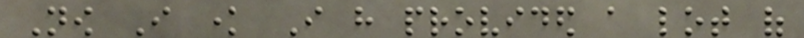Now I know I have provided a lot of
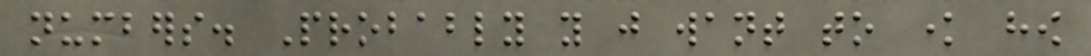numbers. Probably you just want to know how
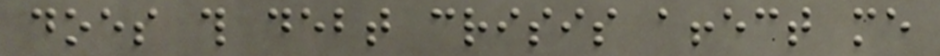does this debt crisis affect me
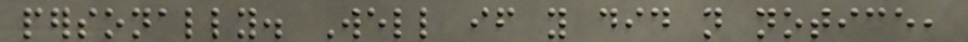personally. Well if you did not notice,
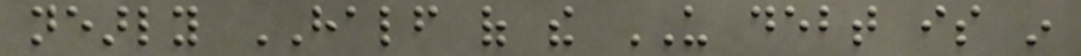nearly HALF of the US debt is in
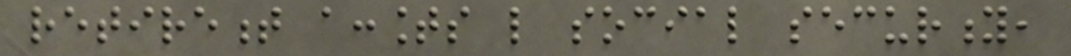retirement accounts like social security,
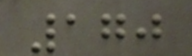170
